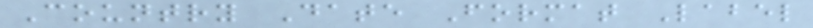Country Date Format Label
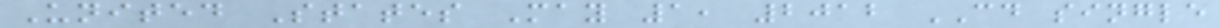United States May 1, 2012 CD single
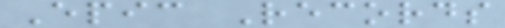Epic Records
